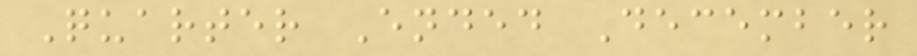Quarter Ended December
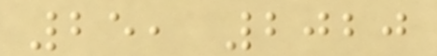25, 2020
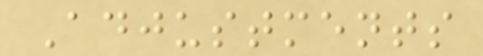Adjustments
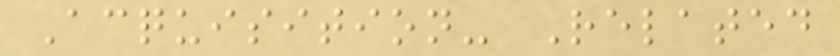Acquisition- Related
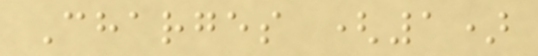Charges (1)
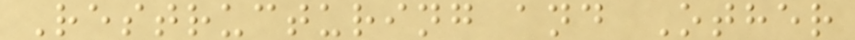Restructuring and Other
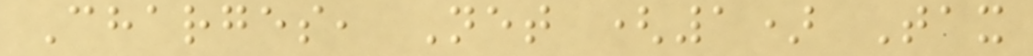Charges, Net (1) Tax
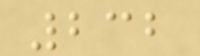232
